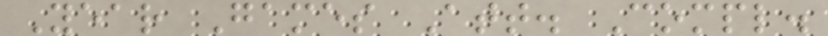Year Games Att. Compl.
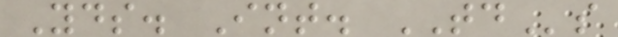Yds. Int. TDs
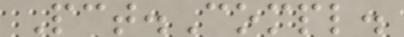Pct.Compl.
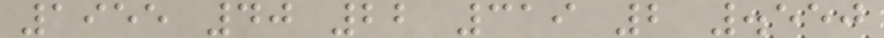1955 40 22 319 2 .550
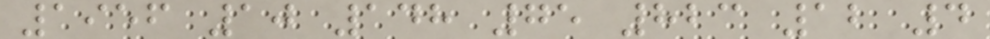1956 10 148 75 823 12 4
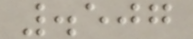.507
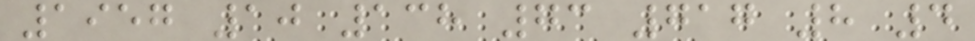1957 10 138 73 717 8 4
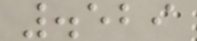.529
